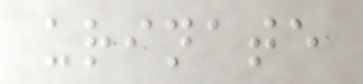urinate
